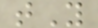tY
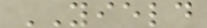YIELD
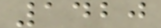1420
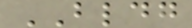BLDG
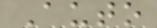Auto
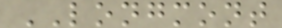LONGMONT
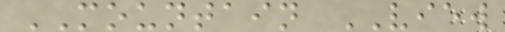MOUNTAIN VIEW
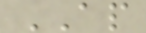AP
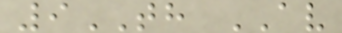9TH AV
